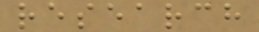research
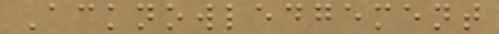Acknowledgement
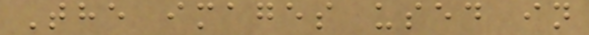The images used in
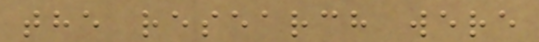the research were
